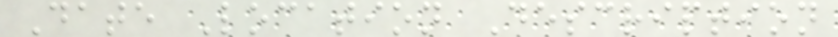Date Location Description
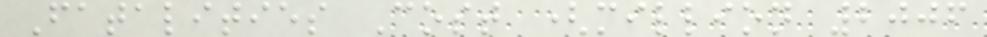Fatalities Cost (million 2006
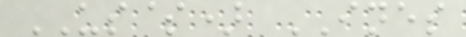US$) INES
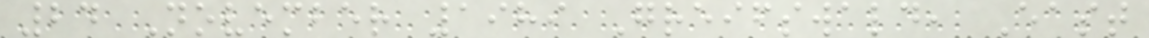24 November 1989 Greifswald, East
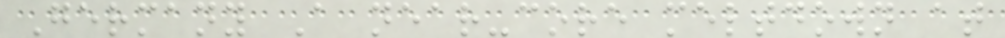Germany A near-core meltdown at
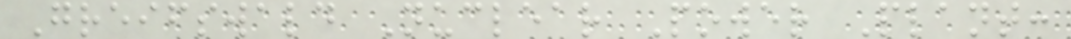Greifswald Nuclear Power Plant:
